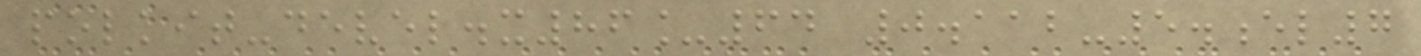polkit-devel.x86_64 0.112-5.el7
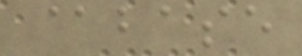@base
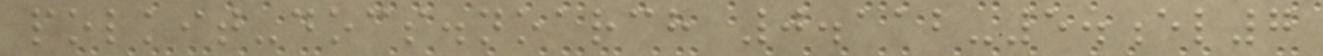polkit-docs.noarch 0.112-5.el7
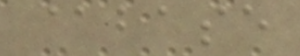@base
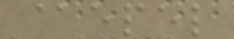@epel
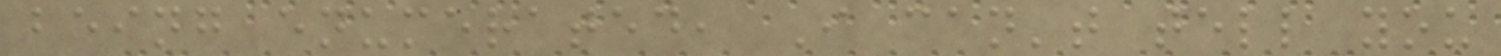being enumerated, I can't tell you
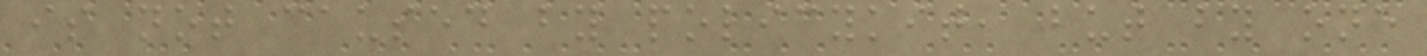is not caused by policykit, but by one
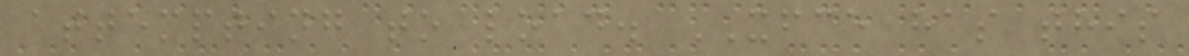attempting to load. XFCE has this
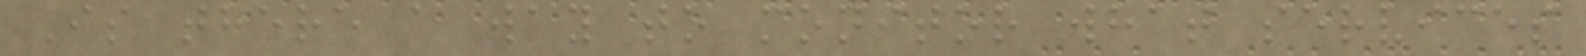Is there a way to monitor what services
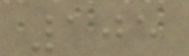105
